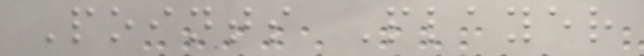Points Player
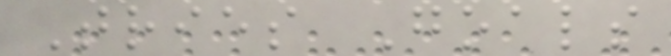Tries Goals
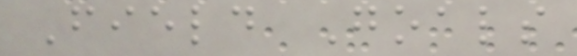Field Goals
